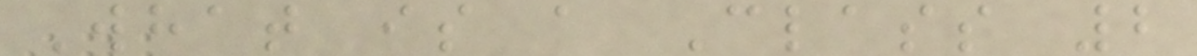What is a Class 2
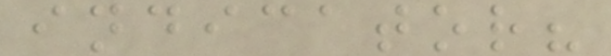indicator?
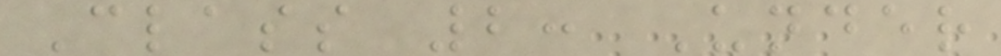Class 2: Under
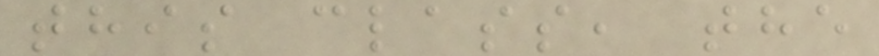this class, the
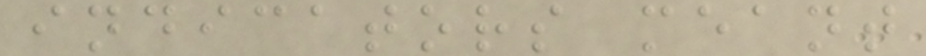indicators meant
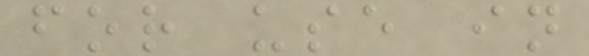for use in
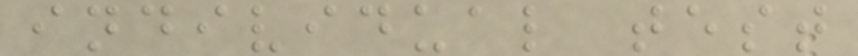individual test
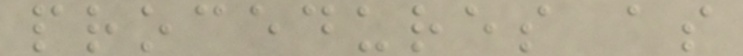procedures as
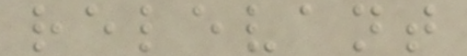relevant
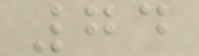74
